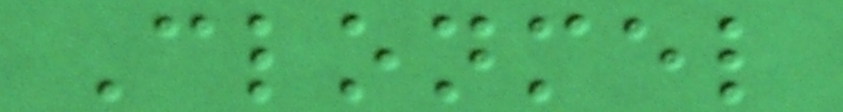Clonmel
